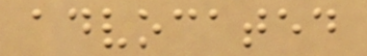advocated
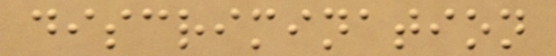discrimination
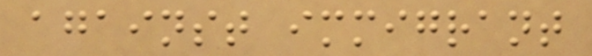against immigrant
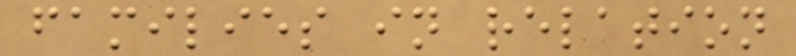families in relation
